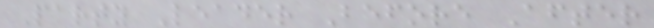Party Leader Before After
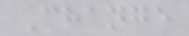Change
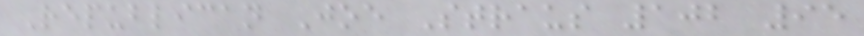Republican Joe Straus 102 95
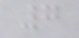7
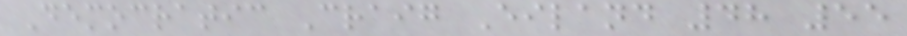Democratic Craig Eiland 48 55
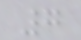7
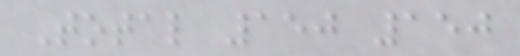Total 150 150
